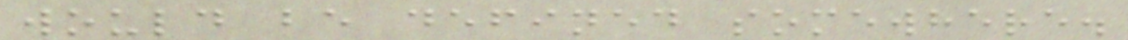would be defined somewhere.
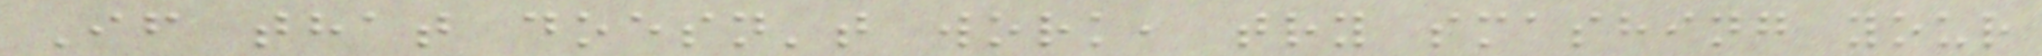If that doesn't work, try smashing your
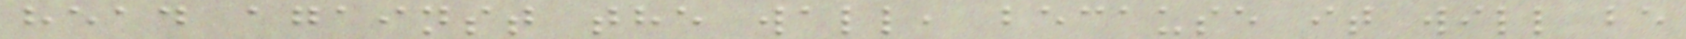head against the wall, because it will be
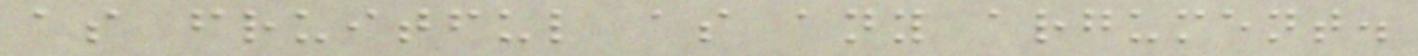as fruitful as any argument.
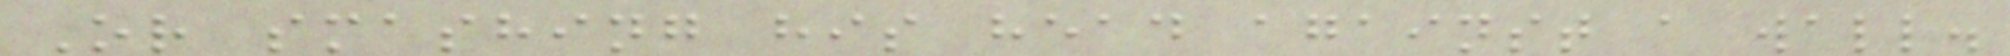Or smashing his head against a wall.
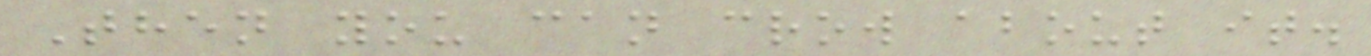Then you can crow about it.
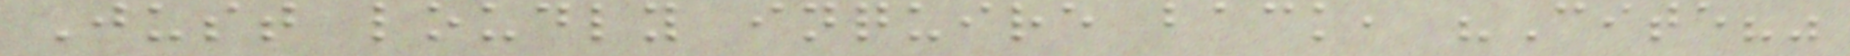Just loudly inquire back, "Cite?"
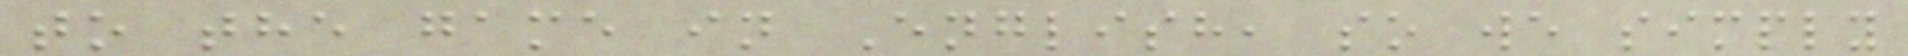to the game in English, so we simply
